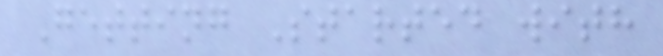Getting Started with
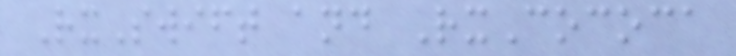RxSwift and RxCococa
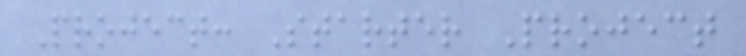Project: Starter Project
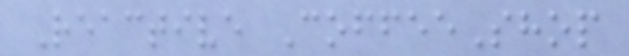Reactive CoffeeShop
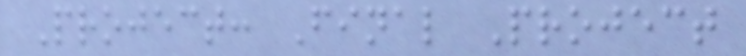Project: Final Project
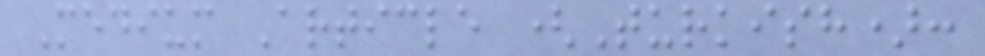Medium Article (Turkish):
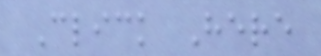Click Here
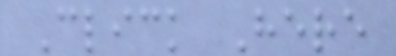Click Here
